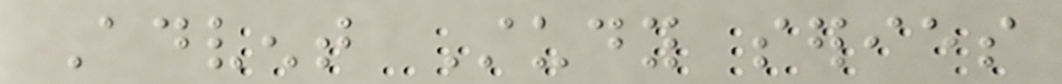Advent Study series
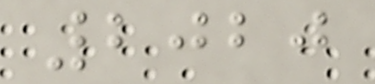2020
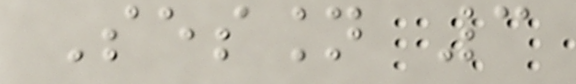Session 3
